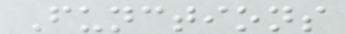Functions
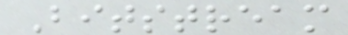Bitstream
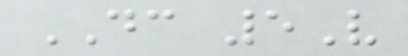DC 5V
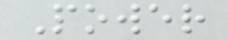Power
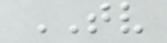TV
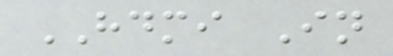HDMI In
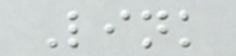Link
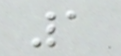1
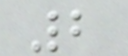2
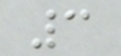3
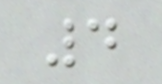4
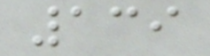139
